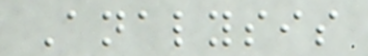Analysis
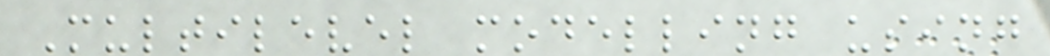Multilevel modelling using
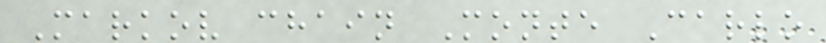Markov chain Monte Carlo
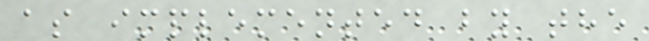as implemented by the
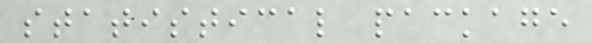statistical package
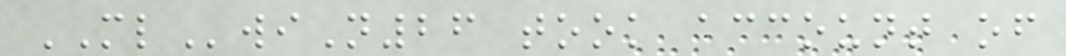MLwiN26 took account of
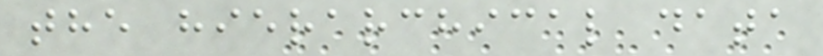the hierarchical data
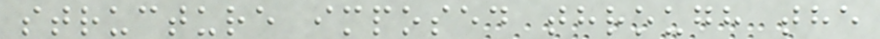structure imposed through the
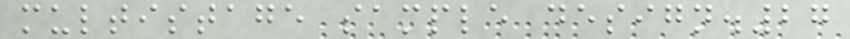multistage sample design.27
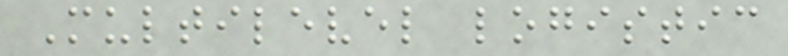Multilevel logistic
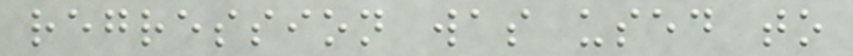regression was used to
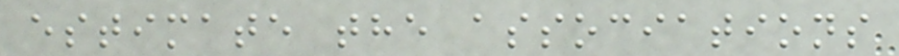estimate the associations
